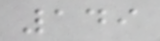149
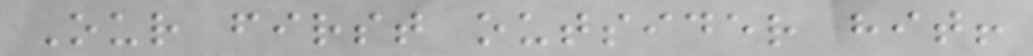Our first outsider hit!
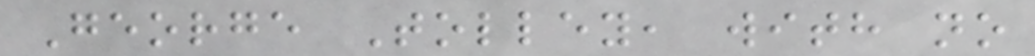George Tolley, with no
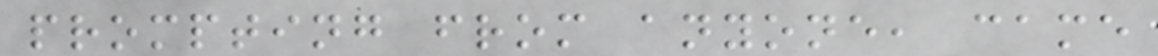prompting from anyone, came
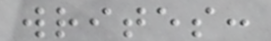writes:
